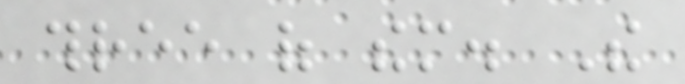three of them. The
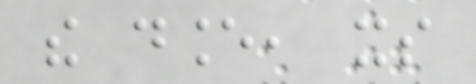the dance, its
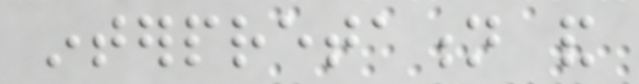interpretation and
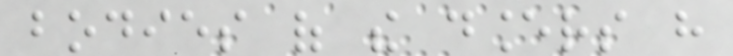bodies of the dancers have
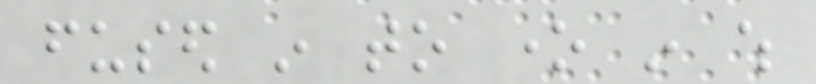fused in to one in which
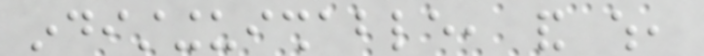indistinguishable, and which,
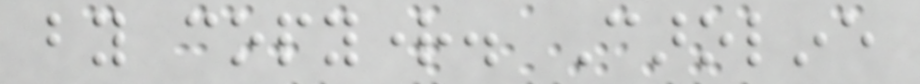by copyright. Caroline
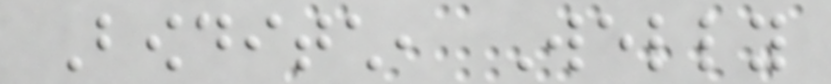Bowditch, Welly
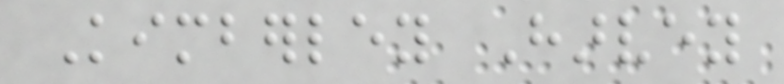Kimberley Harvey
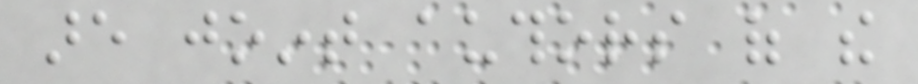are joint authors of the
